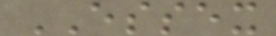ESSEX
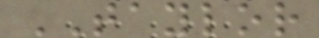TAYLOR
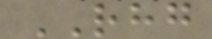RHG
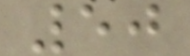50
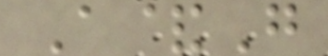A&G
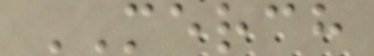MERCH
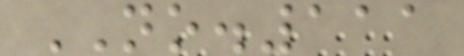NO.111
